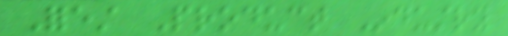Forest Product Industry
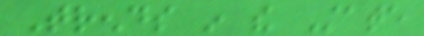Trends in the State
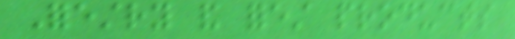Forestry and forest products
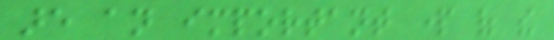are an important part of the
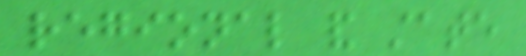regional and state
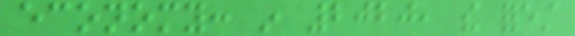economy: in 2020, the forest
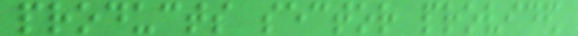products sector provided
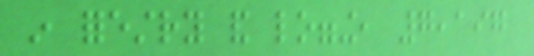in forestry and logging, 7,197
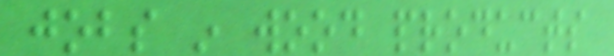jobs in wood products
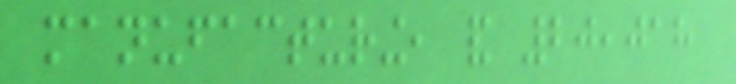manufacturing, and 20,018
